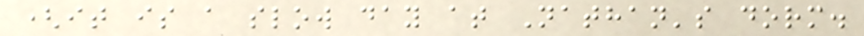(it is a slow day at Nathan's dorm.
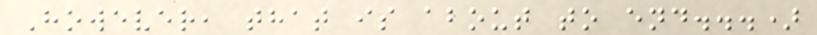However, that is about to end...)
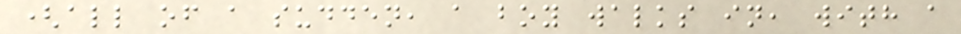(all of a sudden, a boy walks in, with a
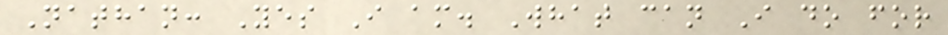Nathan: Yes I am. What can I do for
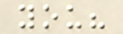you?
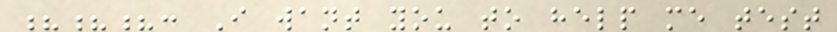???: I want you to help me test
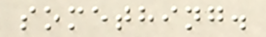something.
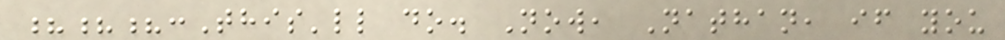???:This'll do. Now, Nathan, if you
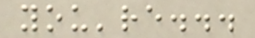you're...
